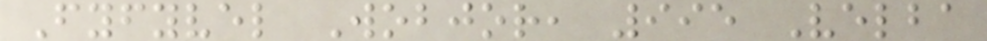Fyfyvel Wobjor, 995 Velba
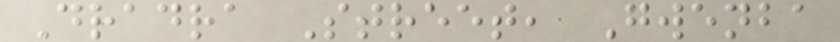Dradra Street, Gwenba
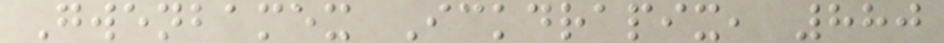Gwenbamex Ickdrapix, 880
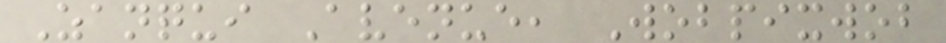Zanqui Avenue, Wobpixwob
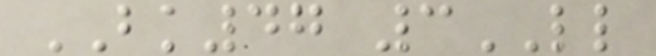BK47 3LL
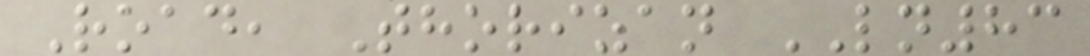Road, Thorizan LN83
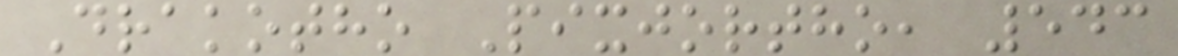Drakotho Pixjortho, 543
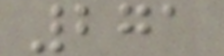271
